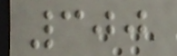300
